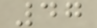47
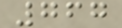767
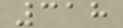318
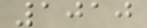1010
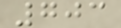703
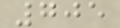705
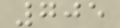705
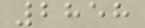2858
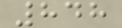848
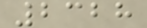2328
